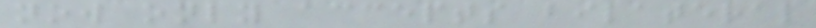now only accepts bilateral
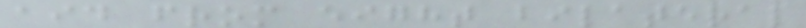aid from eight bilateral
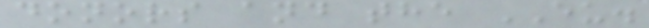donors and the EU.
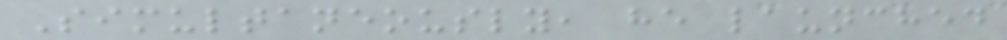Simultaneously, he launched
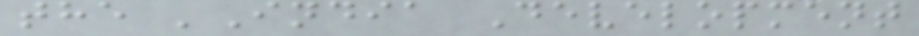the 'India Development
